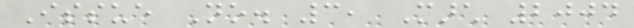Issue No. 3, March 2004
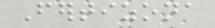Fertizona
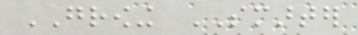GROWING SMARTER
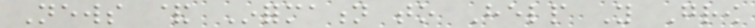News & Information to Help You Grow
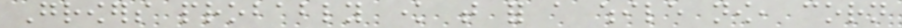Growers probably know that for a while now, corn
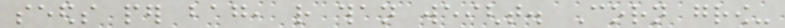seeds per bag, rather than weight. Corn grow-
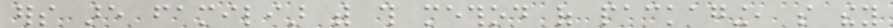ers are familiar with this method of packaging, so they
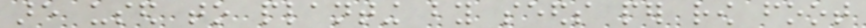are used to planting by seeds per row foot
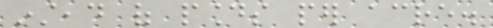instead of pounds per acre.
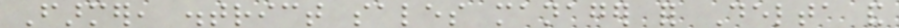Farmer, district sales manager for Delta and
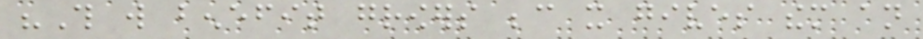"This will benefit growers because it gives them an
